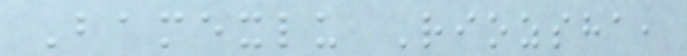Bamexlu Riozsha,
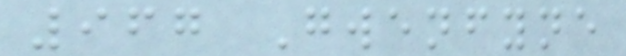967 Gwenfyne
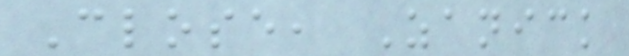Close, Zanick
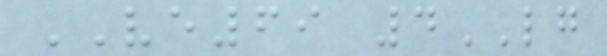VE69 4LG
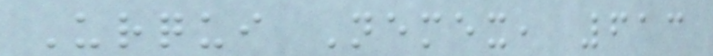Urqui Nemex, 613
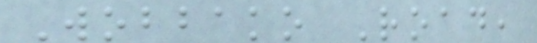Wobbako Road,
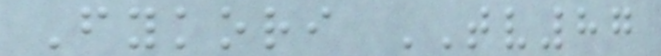Fykori TV87
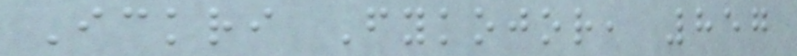Ickri Fykojor, 857
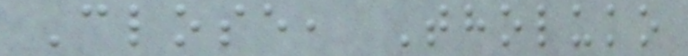Close, Tholuko
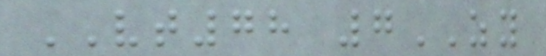VT78 7ZY
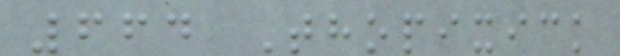664 Thopixick
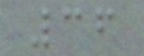36
